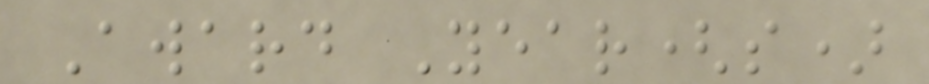Award Year(s)
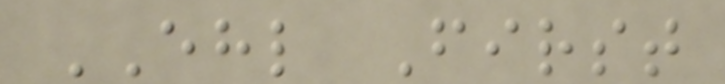EHL First
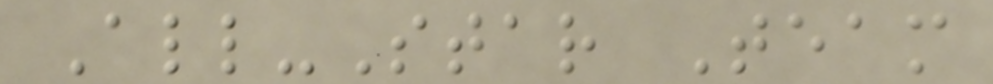All-Star Team
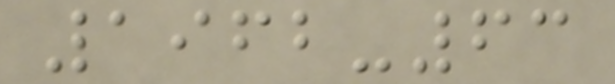1962-63
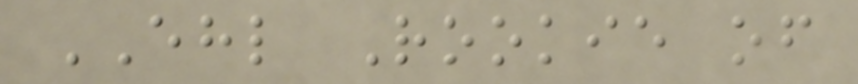EHL Rookie of
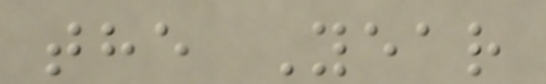the Year
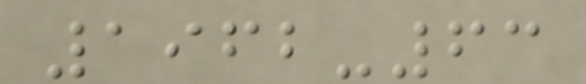1962-63
